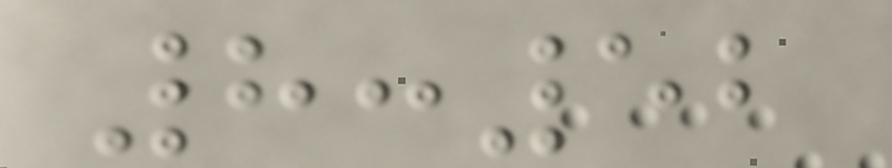8:52
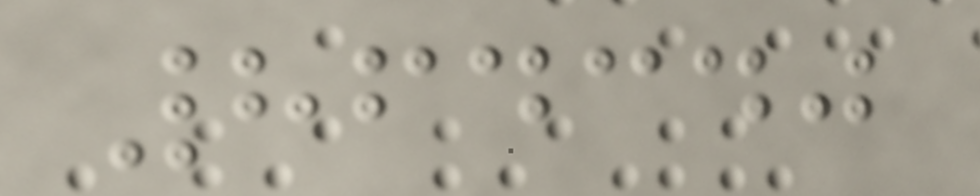864340
